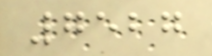7527
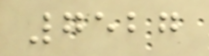7527
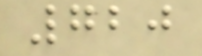720
